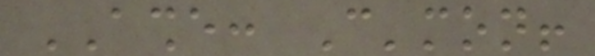ASHE: C'mon!
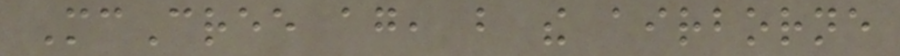McCree again, but the airborne
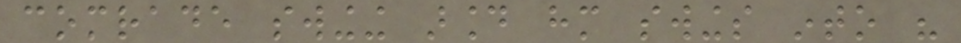comrade swinging around him swings into his
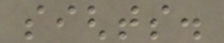sights.
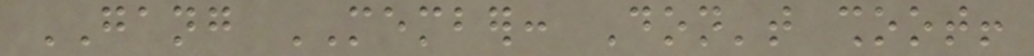GANG MEMBER: Don't shoot!
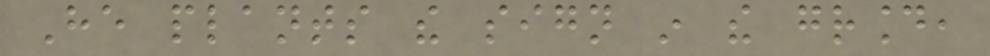He plants the sign in the ground,
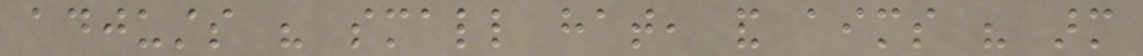adjusts his small hat, and aims his arm
